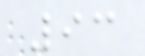93
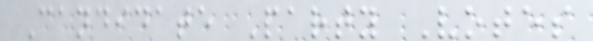Candidate Party Votes
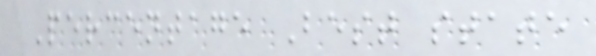Percentage Best state
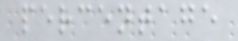percentage
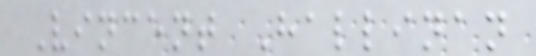Vincent Hallinan
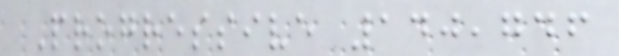Progressive 140,746
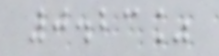0.23%
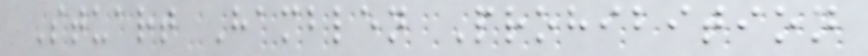Stuart Hamblen Prohibition
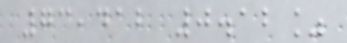73,412 0.12%
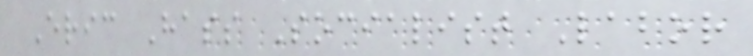Eric Hass Socialist Labor
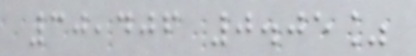30,406 0.05%
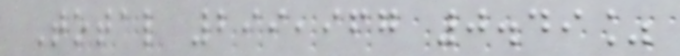Total 299,967 0.49%
